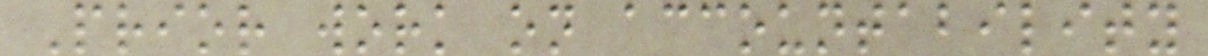Prior work on accountability
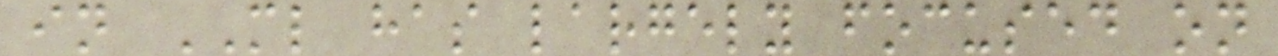in ML has largely focused on
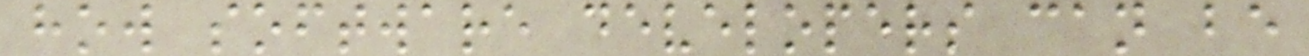how software developers can be
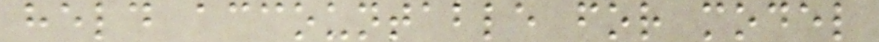held accountable for model
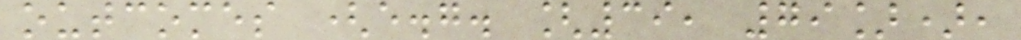outcomes (e.g. [39, 79]),
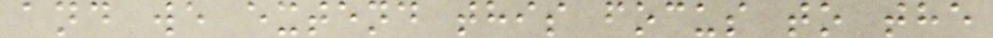and we extend this focus to the
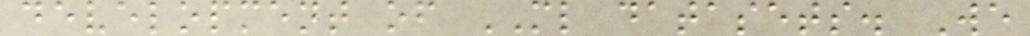development of ML datasets. We
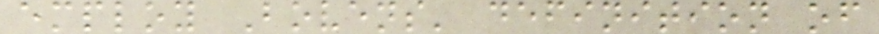employ Bovens' definition of
